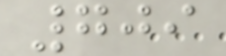709
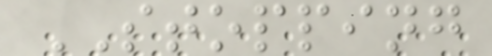STOPPING
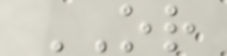OR
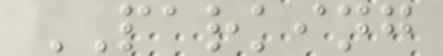PARKING
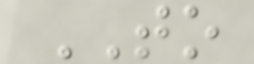TO
